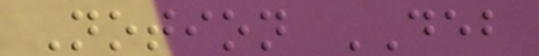Notion DEB
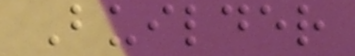Builder
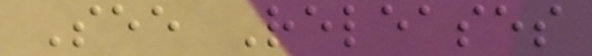See Releases
